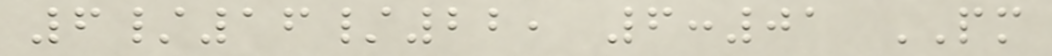6/16/22, 6:01 PM
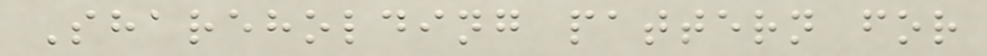Shareholding pattern for
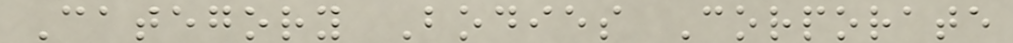Category Bodies Corporate
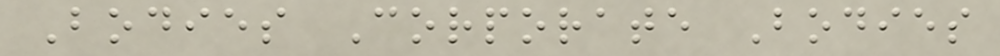Bodies Corporate Bodies
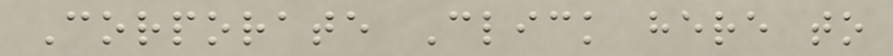Corporate Click here to
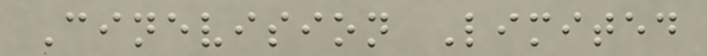Cinevision Limited
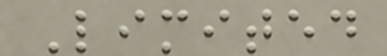Limited
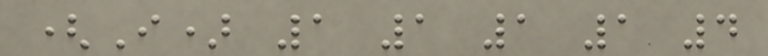(I) 1 1 1 1 4
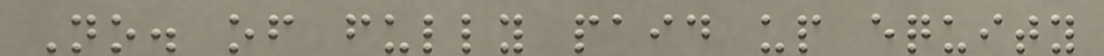No. of fully paid up equity
